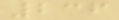236
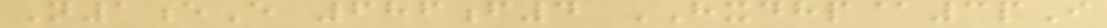N1eE 686f4 HXDHP@3pI
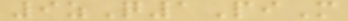9zQ1PiM
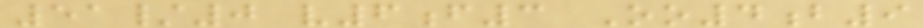51/0 v6f3 Oo4b9
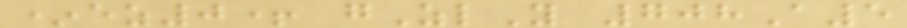*ez0+ gZlY 708A5
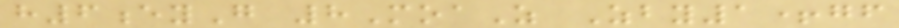h6eyG 8MoaZ Zby1+gf
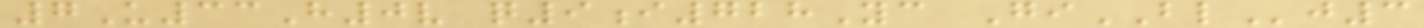7U33H0v q9i728Yc GiBLj3
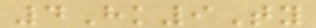4Hk9Ty
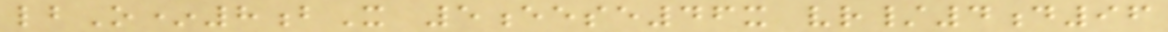lbO*8bX 5eese46x vr/4d96
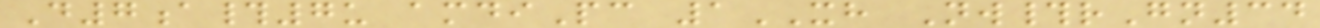D7a#7u amdiPc 1XH Nw#rGn34
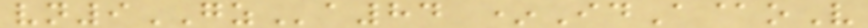vn9GZa84 *IdA@oV
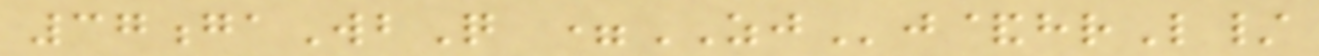37gaWbQ =ZJj&hrL/
